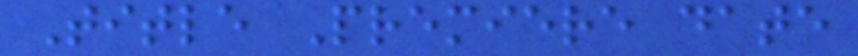Title Premiere date
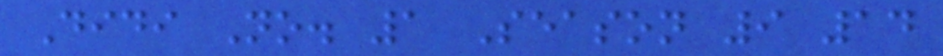Didi No. 1 Season 9 14
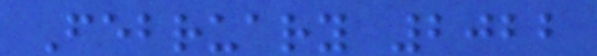February 2022
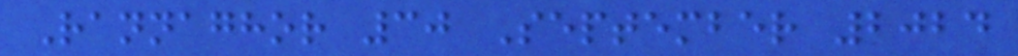Rannaghor 30 September 2024
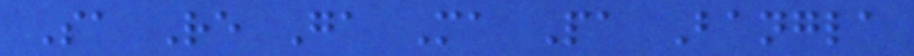Sa Re Ga Ma Pa Bangla
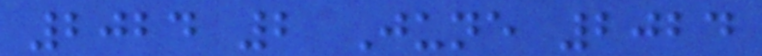2024 2 June 2024
